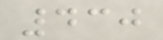430
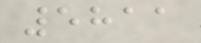5811
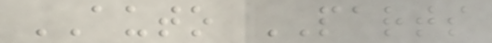AUTO PARTS
